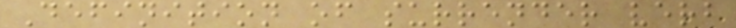Definition of surrender verb
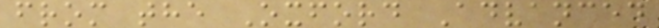from the Oxford Advanced
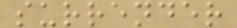surrender
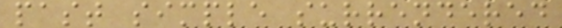past simple surrendered
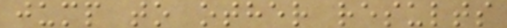jump to other results
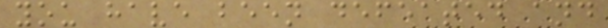you have been defeated and
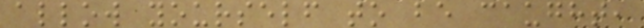allow yourself to be caught,
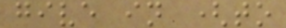give in (to
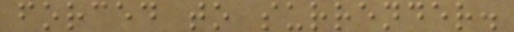forced to surrender.
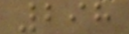298
